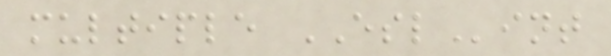multiple ESLint
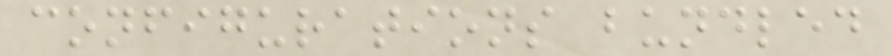configurations bundled
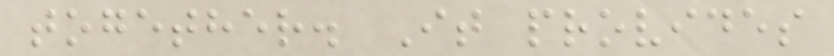together. It provides
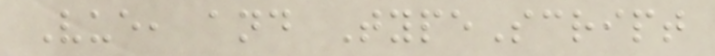Vue, and TypeScript
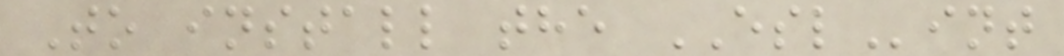To install the ESLint
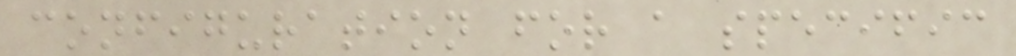configuration for a specific
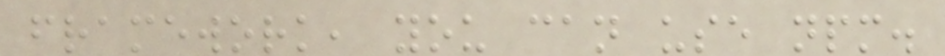framework, you can use npm.
